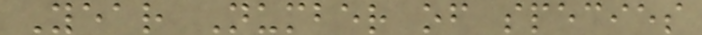Year Number of species
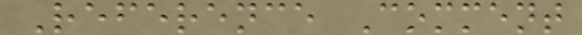Reference Comment
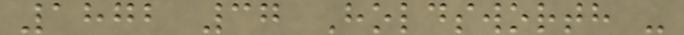1872 37 Holdsworth -
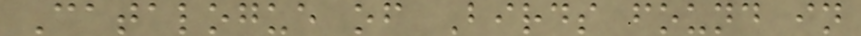Catalogue of Birds found in
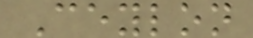Ceylon
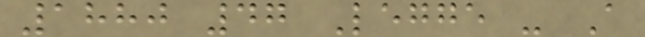1880 47 Legge - A
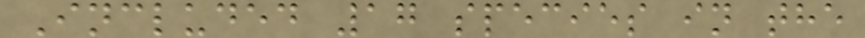Included 17 species in the
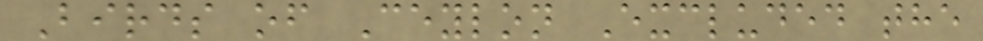Birds of Ceylon Excluded the
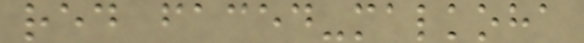red faced-malkoha
